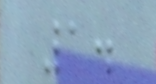1.
